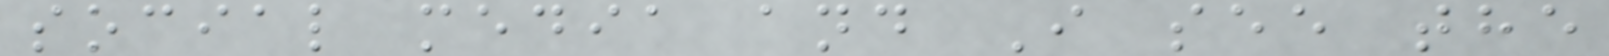social media and I see the
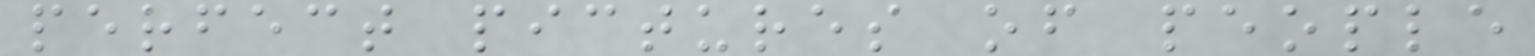perfect pictures of people
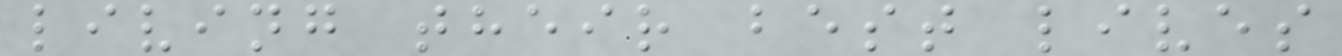living their best lives
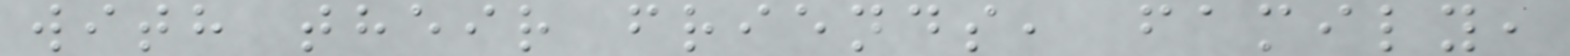with their friends, family,
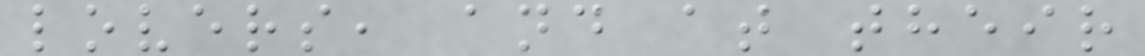lovers, and at their
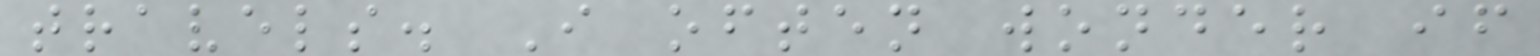travels. I often wonder if
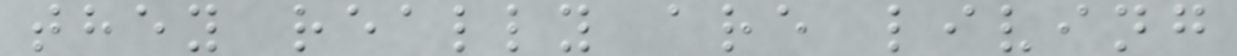they really are living
